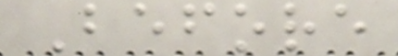Before
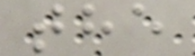the
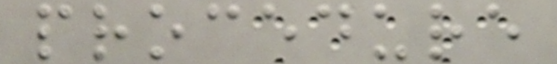procedure
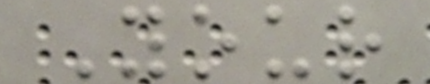Your
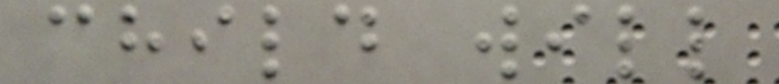child will
